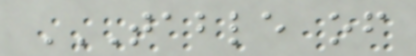TABLE OF
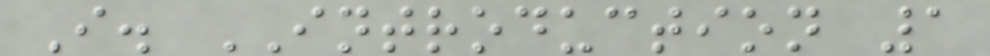I. INTRODUCTION 1
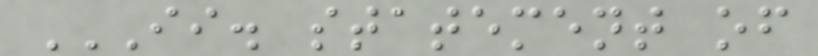II. STATEMENT OF
